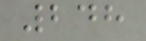248
